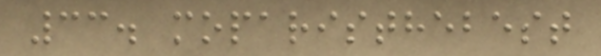33. moparisthebest
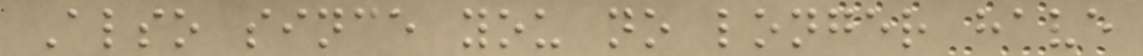Also since you no longer have
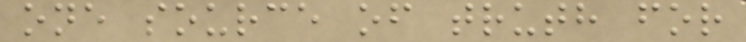one source of truth for
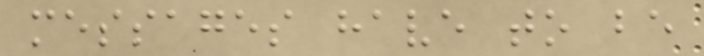messages have to be
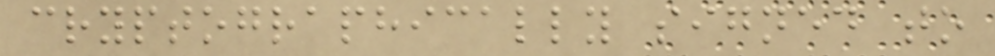cryptographically signed to
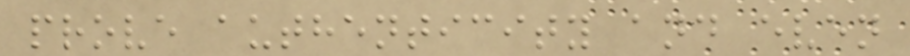prove authenticity and even
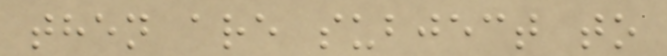then are subject to
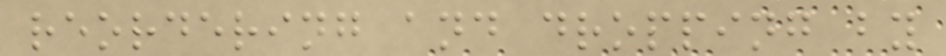reordering and dropping by
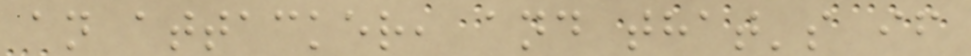an attacker, and that's if
